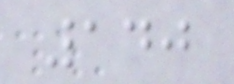140
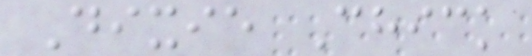Dixie Chick
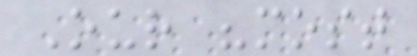Our "most
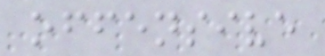offensive
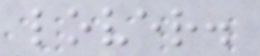lover.
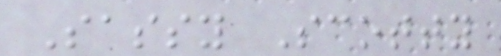Sassy Scotty
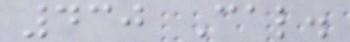430 Cal.
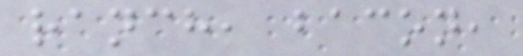ranch, bacon,
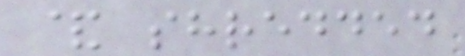& shredded
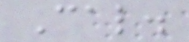Cal.
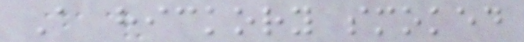A hickory smoked
